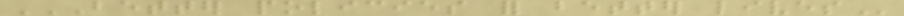BETTER POLICIES FOR BETTER LIVES
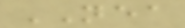NEA
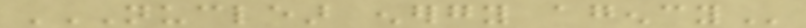NUCLEAR ENERGY AGENCY
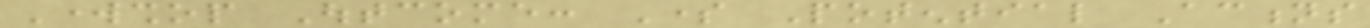Workshop Outcome: Some Potential Actions
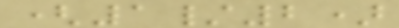(1/2)
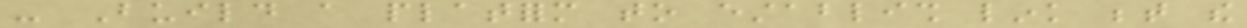- Build a platform to establish link between the
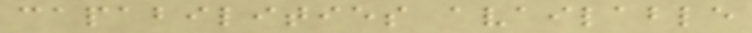capabilities available
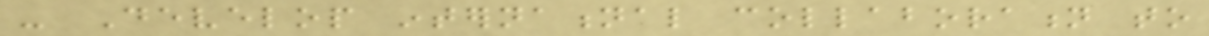- Develop international collaboration to
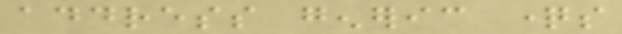address generic questions
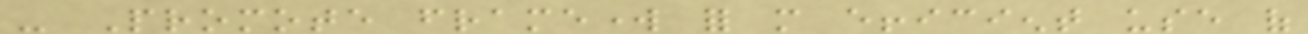- Promote framework for more efficient use of
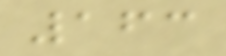163
